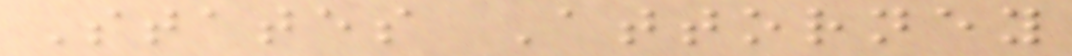States Attorney
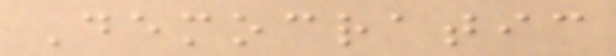Democratic
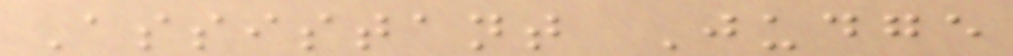Assistant Judge
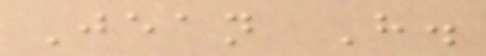Jean H.
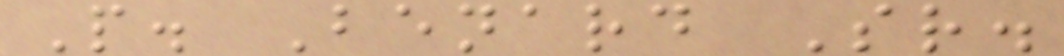P. Benard Sr.
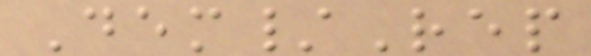Dem/Rep
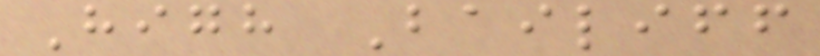High Bailiff
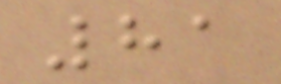81
